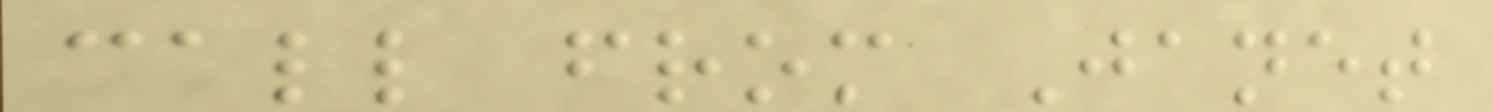call from Janet
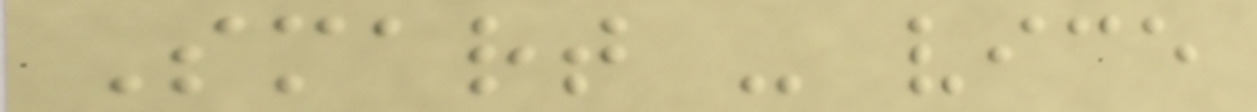Smart - vice
